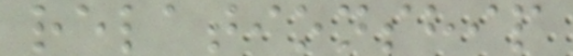relationship
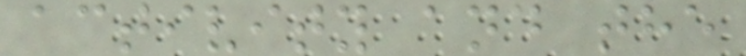activity and the
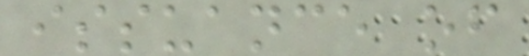issuance of
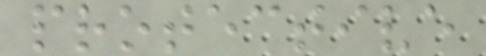protective
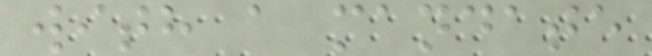with a mandate
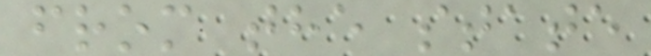from the state
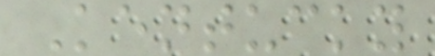Kentucky
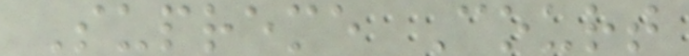Supreme Court
